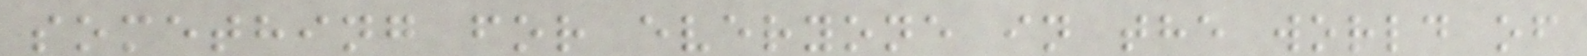something for everyone in the world of
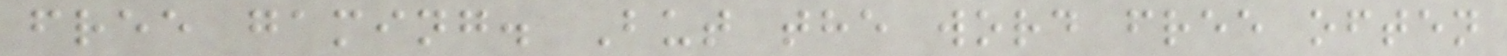free gaming. But the word free often
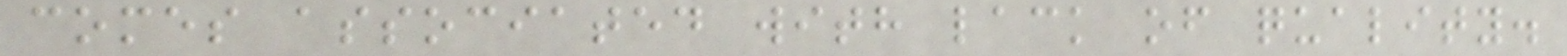comes associated with lack of quality.
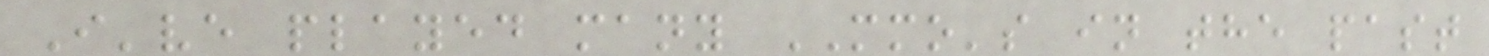I've played many MMO's in the past
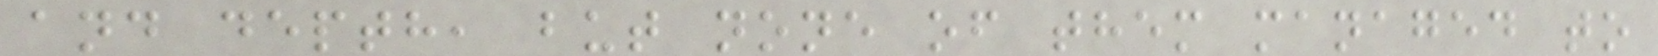and depth, but none of them managed to
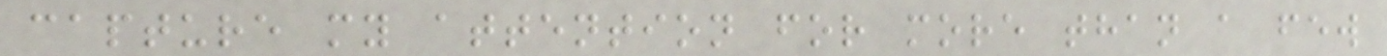capture my attention for more than a few
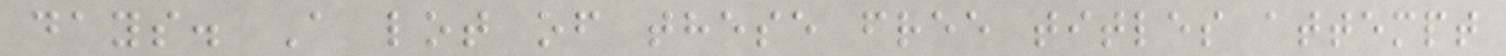days. A lot of these free titles attempt
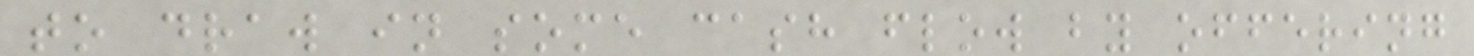to draw in some cash flow by offering
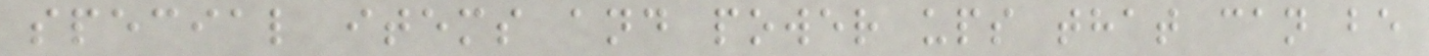special items and power ups that can be
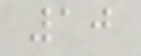10
